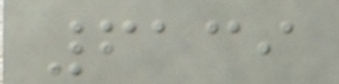6139
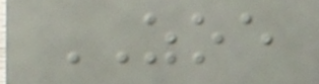ZOE
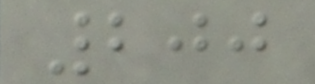200
